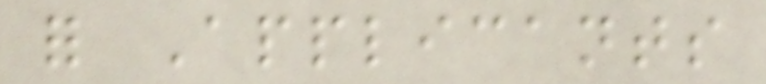for Applicants
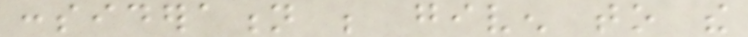consideration be given to the
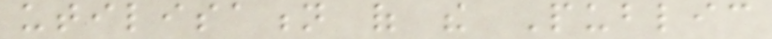utilisation of the Public
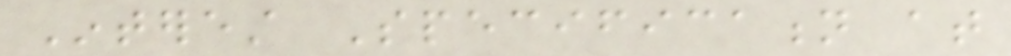Interest Specification at
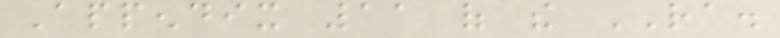Appendix 11 of the RA.
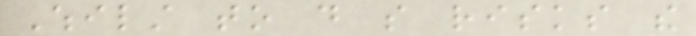Whilst to do so risks the
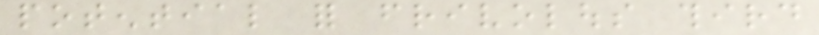potential for frivolous third
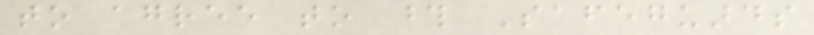to agree to those Safeguards
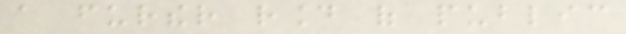a further round of public
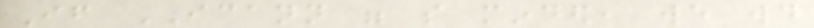If ICANN were so minded, we would
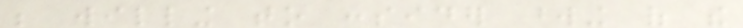be willing to consider wording of the
